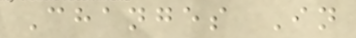Changes In
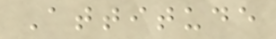Attitude
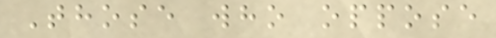Those who oppose
